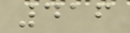416
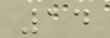14
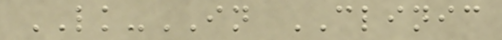LK-IN CLINIC
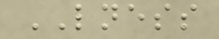LNESS
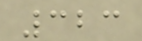323
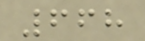668
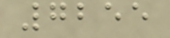7255
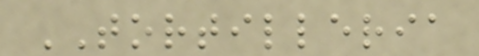TORTILLERIA
